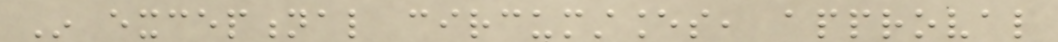In exceptional circumstances, approval
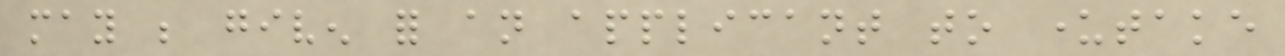may be given for an applicant to undertake
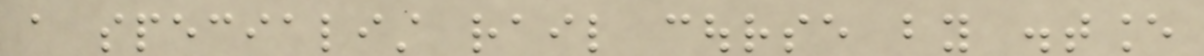a specialist rail course by distance
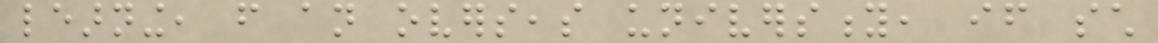learning, from an overseas university, if such
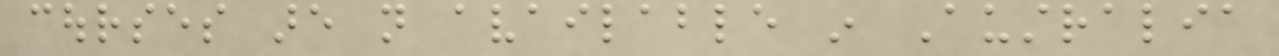courses are not available in Australia
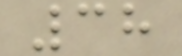38
